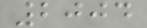2004
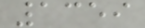1359
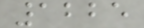1225
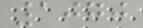1070
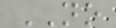NO
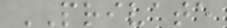PRIVATE
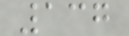137
